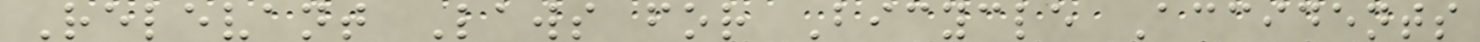Relevant Laws for Bicycle Accidents
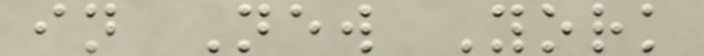in New York
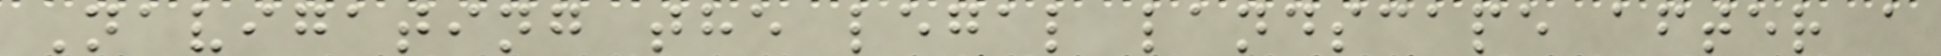Navigating the legal landscape after a
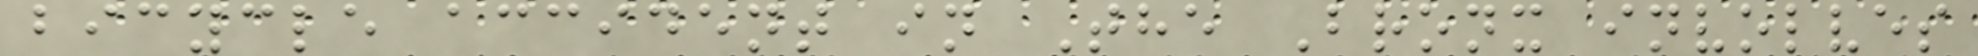bicycle accident in The Bronx involves
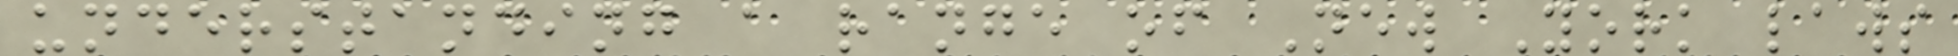understanding a range of New York laws
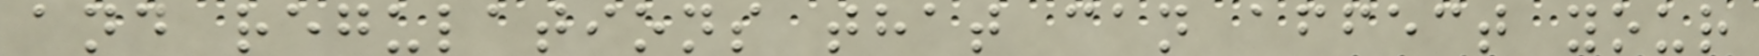and regulations that can affect your
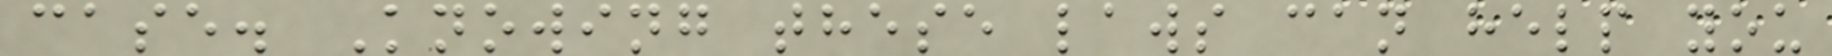case. Knowing these laws can help you
